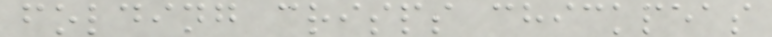folding crisps chickpeas
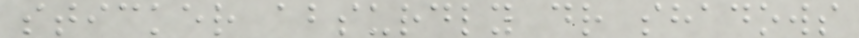sticker absurdly dr shadows
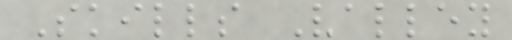Skills Valley
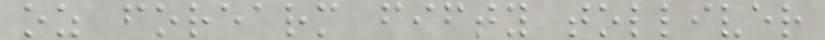oz forearm fifty tolliver
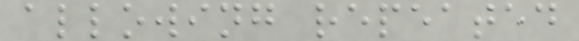allowing repeated
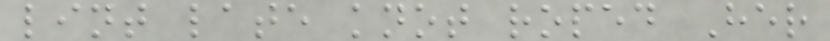lint late knot roped Her
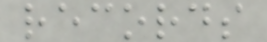records
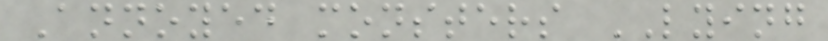Annoyed monsters LYING
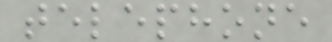telephone
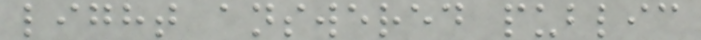light answered public
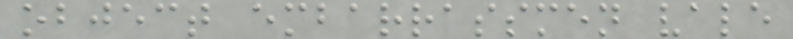object embarrassmen vale
